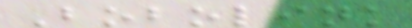Bobolink
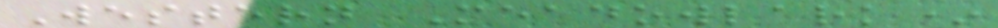Western Meadowlark*
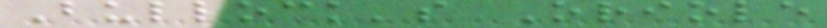Bullock's Oriole
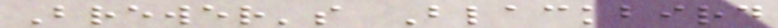Brewer's Blackbird
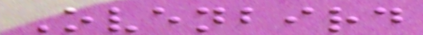Ovenbird
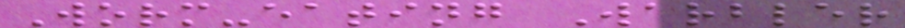Worm-eating Warbler
